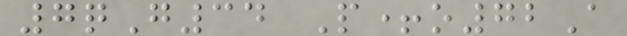7qG34 P+o72A
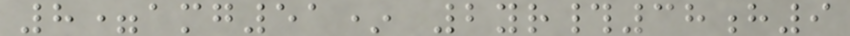8=amg51* 2yr#38h9
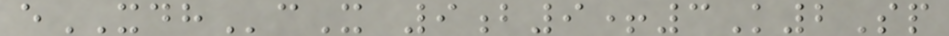eXDHcX 9b9+3K2Sp
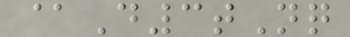@D3tNq
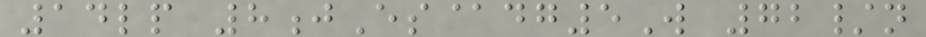14lp 8jEs@dg5W 72/n
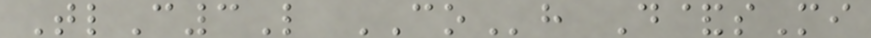TlC3L COh D&sMi
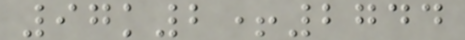97k2+2744
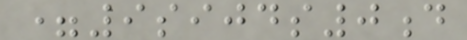=9sijds0d
